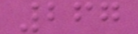267
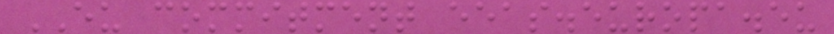EU commitment eeas.europa.eu
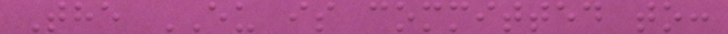The EU is committed to:
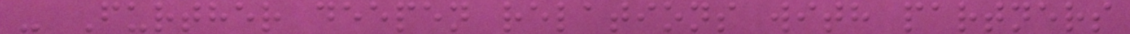- Further deepen relations with partners
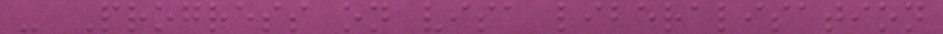- Progress on visa liberalisation
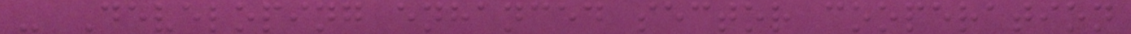- Developing enhanced sector cooperation
